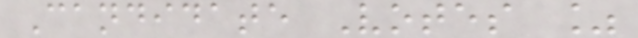Candidate Votes %
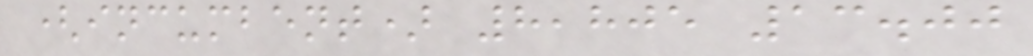(incumbent) 8,805 13.00
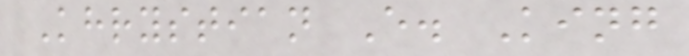Khrystian E. King
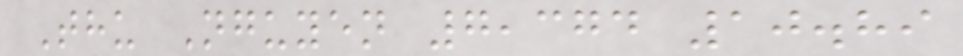Thu Nguyen 7,374 10.89
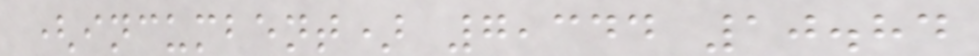(incumbent) 7,344 10.84
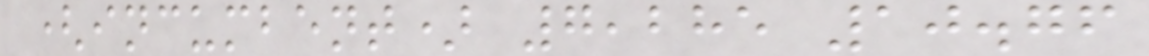(incumbent) 7,285 10.76
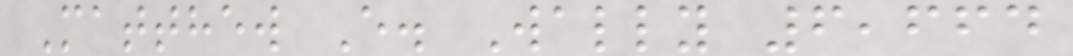Matthew E. Wally 6,664
